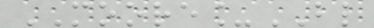MOORE_BL
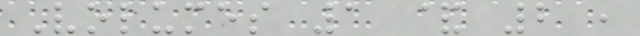Volumes 1 & 2 ,
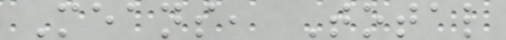Means, Total
